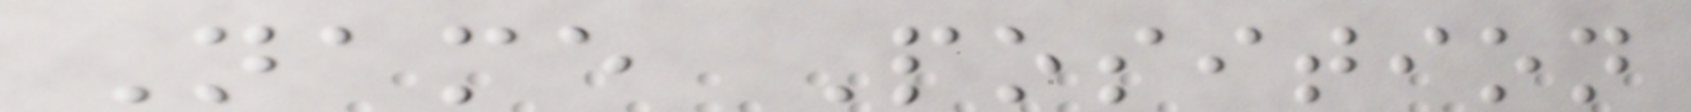Name Position
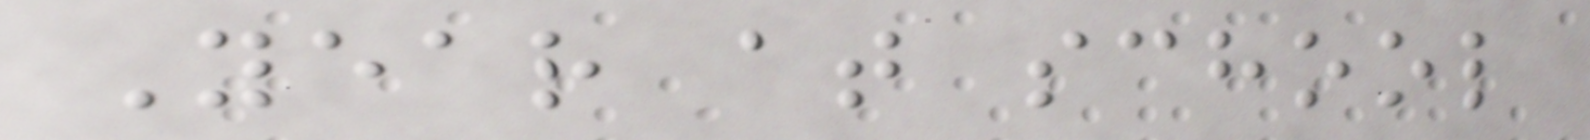Year at school
